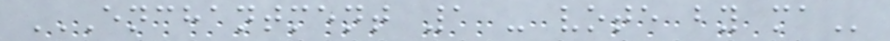ENCHANTMENT 1 - VOTE BY MA
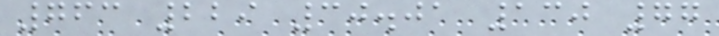763 229 30.01 130 77
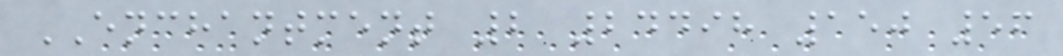ENCHANTMENT 2 24498 150 56
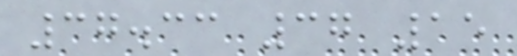37.33 37 15
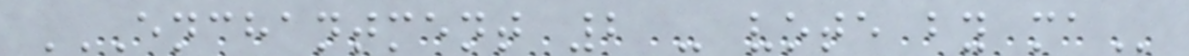ENCHANTMENT 2 - VOTE BY MA
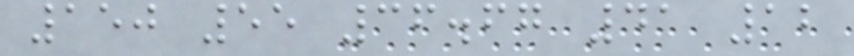150 55 36.67 41 12
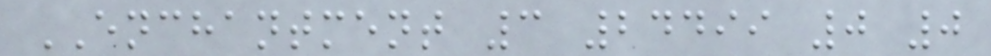ENCHANTMENT 3 24499 0 0
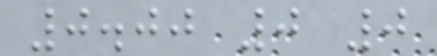0.00 0 0
